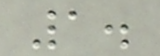1.
